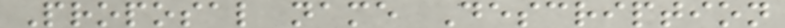Proposal name Description
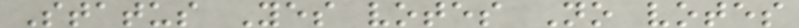Status Yes votes No votes
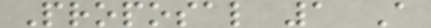Proposal 1 A
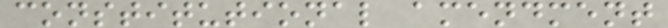constitutional amendment
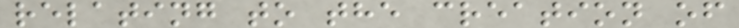relating to the creation of
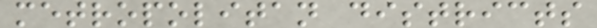metropolitan districts
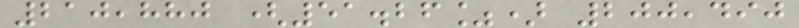210,880 (51.26%) 200,490
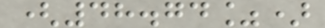(48.74%)
